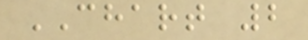CHART 2
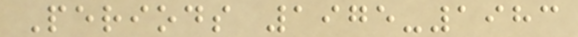Periods 1975-1983
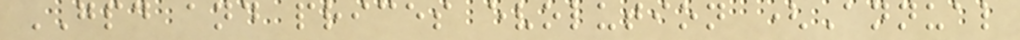GPD and prices evolution (Annual
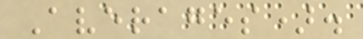Averages).
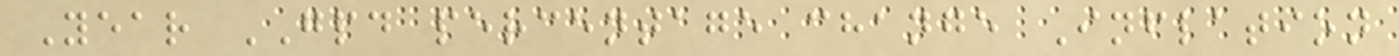Year GPD percentage change Inflation
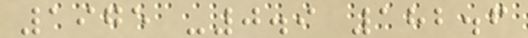1975 -0.9 182.6
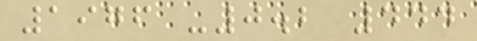1976 -0.2 444
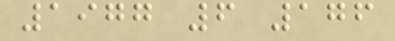1977 6 176
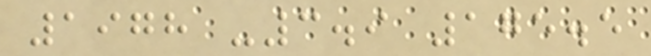1978 -3.9 175.5
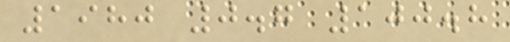1980 0.7 100.8
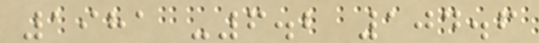1981 -6.2 104.6
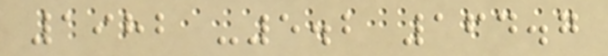1982 -5.2 164.7
